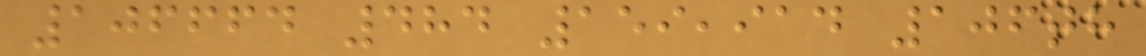106664 484 159,914 106th
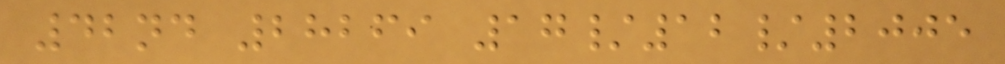42nd 28269 17/12/2005
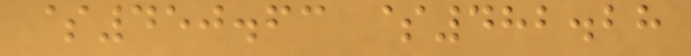$450.63 $482.28
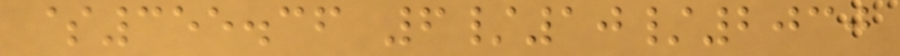$355.36 6/10/2030
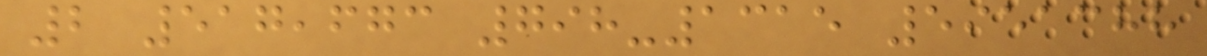2 517,673 798-1315 5951388
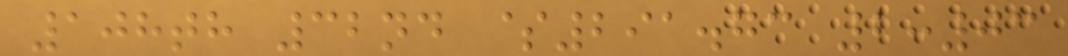108th 32nd $291.73 2:03
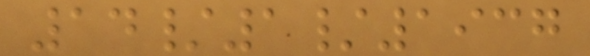14/1/1937
